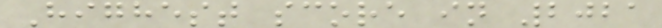Highest score in 2021
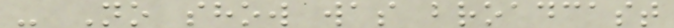- No show was broadcast
